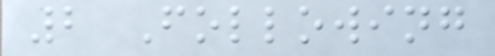2 Following
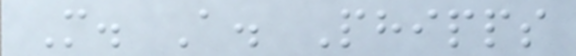M. A. Phipps
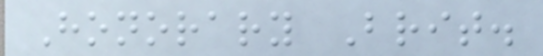Honorary Brit.
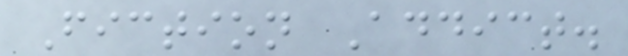Fiction Addict.
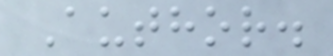Author.
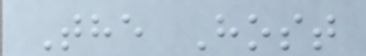The Host
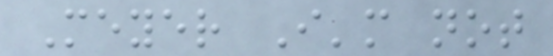Meyer I'm not
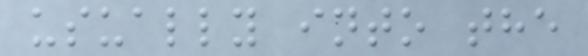usually into the
